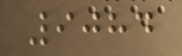9084
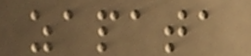zapata
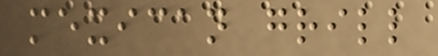mexican grill
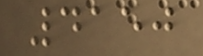4150
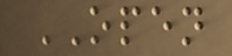OPEN
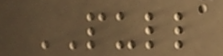PULL
